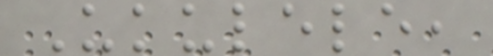Ukulele,
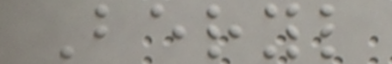Beryl
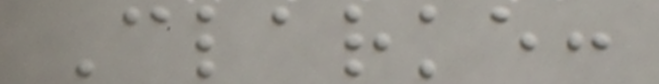Clarke:
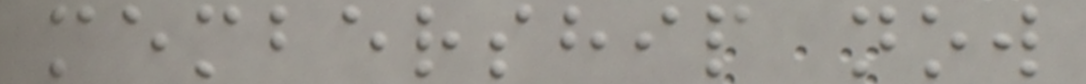membership now
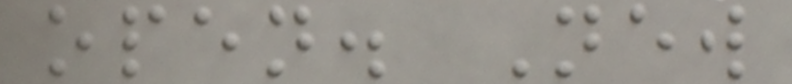open. New
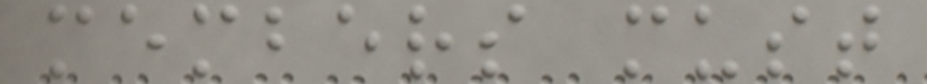members must
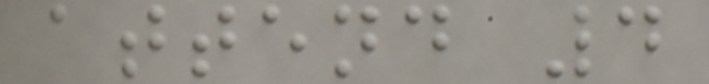attend 4
